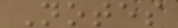Notes
